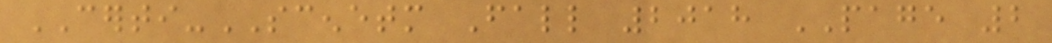CERTI-SCENETM Fall 2018 PAGE 2
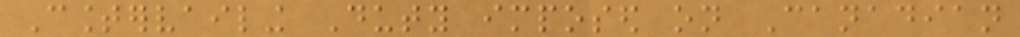Countervailing Duty imposed on Canadian
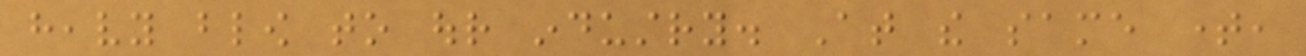heavy blow to our industry. At the same time,
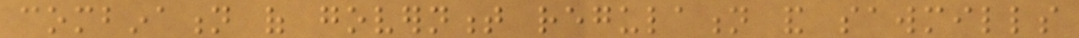combination of government regulation and sawmills
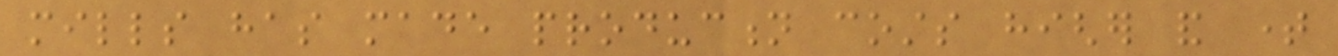mills has made production costs higher and time
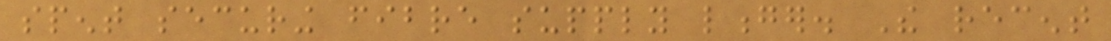spent securing fibre supply longer. The recent
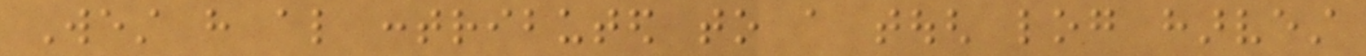West have also contributed to a tough log harvest
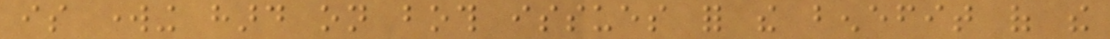is working hard on both issues for the benefit of the
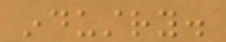industry.
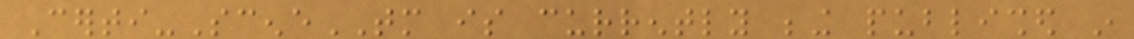Certi-SceneTM is currently being published in
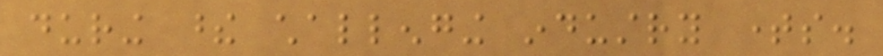during these challenging industry times.
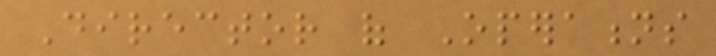Director of Operations
